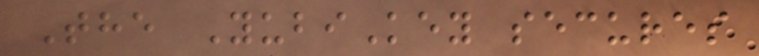The YubiKey secures
